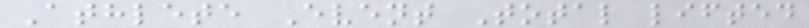Athlete Event Total lifted
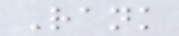Rank
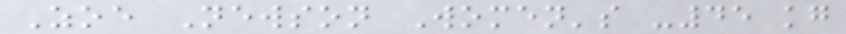Zoe Newson Women's -45 kg
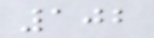102
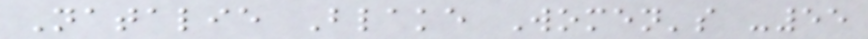Natalie Blake Women's -55
